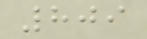809
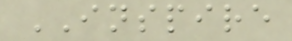INSPIRE
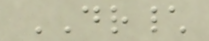DR\
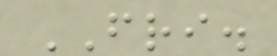FRI.
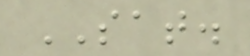SAT.
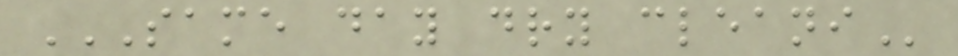SAME DAY DRY CLEANI
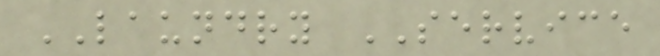LAUNDRY SERVICE
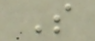S
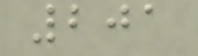201
